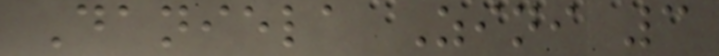Daniela Zini 3
